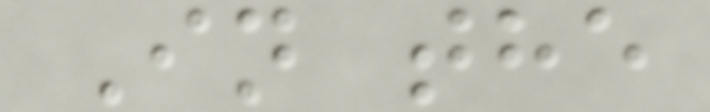In the
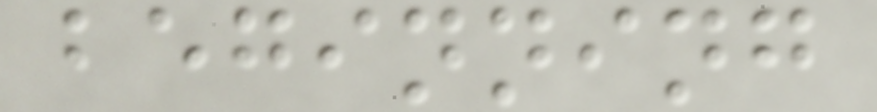beginning
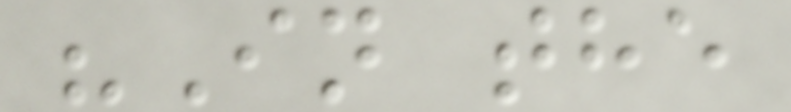"In the
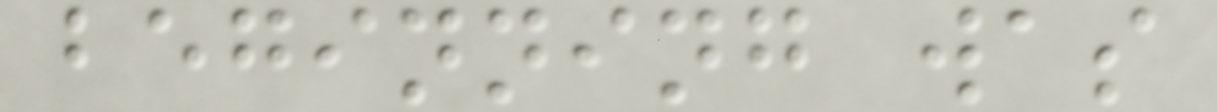beginning was
